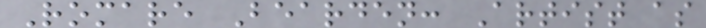Romare Bearden: Artist as
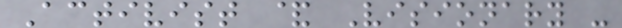Activist & Visionary -
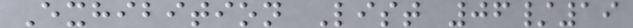Exhibition List 06/19
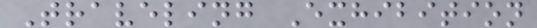Traveling Exhibition
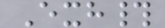Exh#
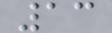13
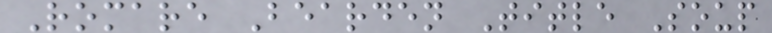Romare Bearden Title Soup
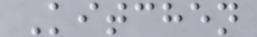Kitchen
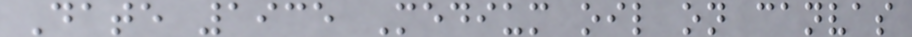Date 1935 Medium oil on canvas
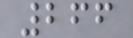266
